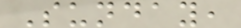Sunday,
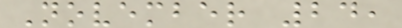November 24,
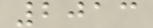2013
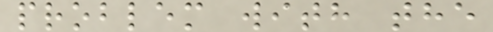problem with the
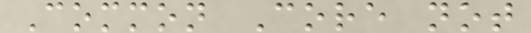Common Core not
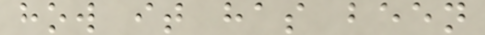how it has been
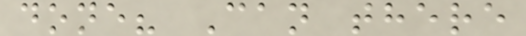done? Can there
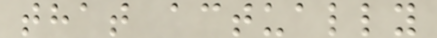that actually
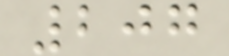207
